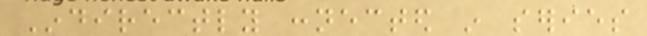Indirectly connected in series
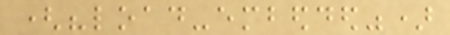("load-embedded")
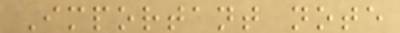Important note
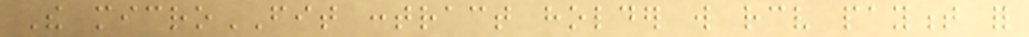The microFIT contract holder will receive payment for
